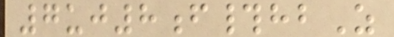7uj8f#hbZ
